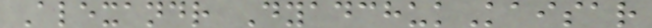Alexandr DyadchukKaisar
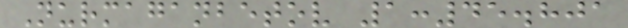Nurmaganbetov 1:45.801
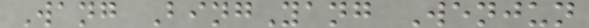Wang BingYang Wenjun
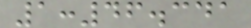1:46.341
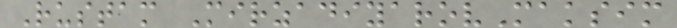Rustam MirzadiyarovMaksim
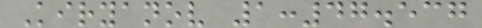Kiryanov 1:47.537
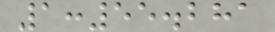1:55.281
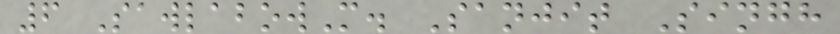6 SawlabowM. Sanjit Singh
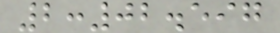2:02.597
